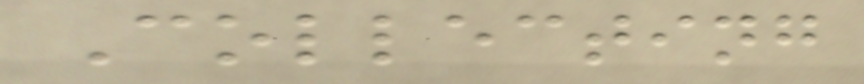Collecting
